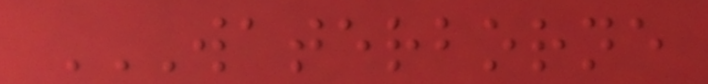WATERBORNE
